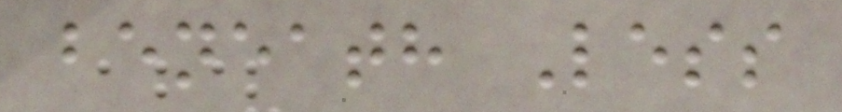beneath Less
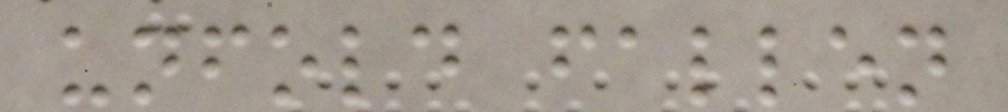unfold fallen
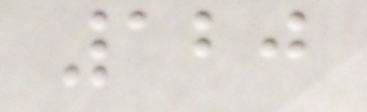120
